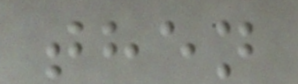then
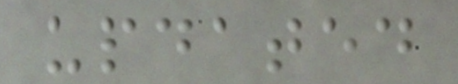updated
